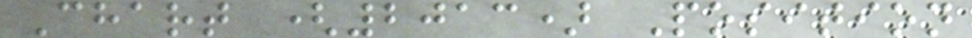Chart (2013) Position
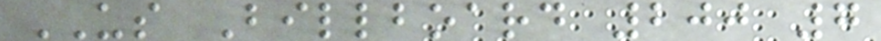US Billboard 200 7
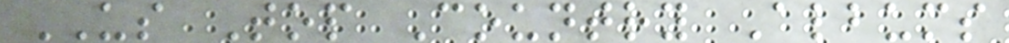US Top Country Albums
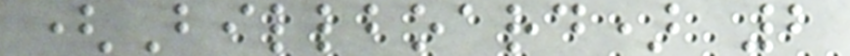(Billboard) 2
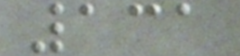131
